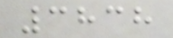3838
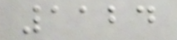1124
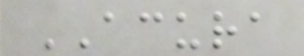ACURA
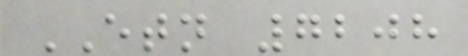ETN 7208
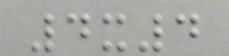4x4
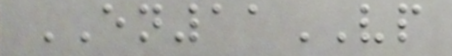EN11VP
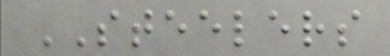STEELERS
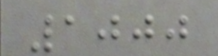1000
